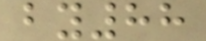by88
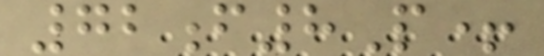72f8P+
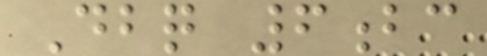Dbq 6bc
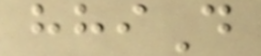hhiD
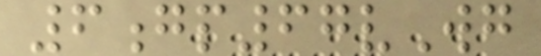6gp67vWg
